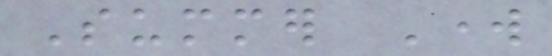Summer Work
